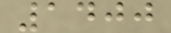1400
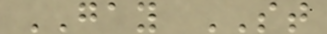GAY ST
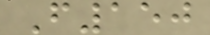F150
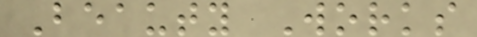Beauty Works
